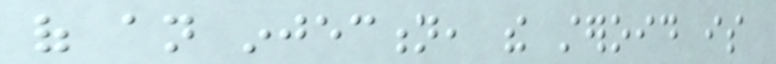of an injection, the steroid is
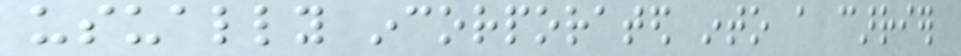usually incorporated into a carrier
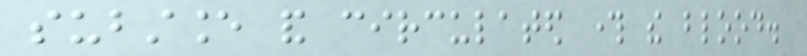substance and circulated through the blood.
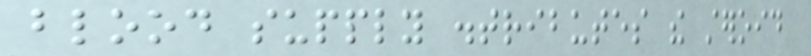blood supply distributes the steroid
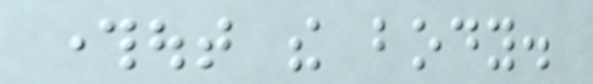throughout the body.
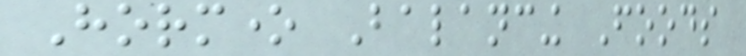Hormone Balancing Foods
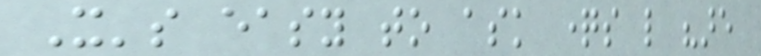It's easy to ask questions like "are
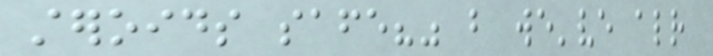steroids safe?" but we've already
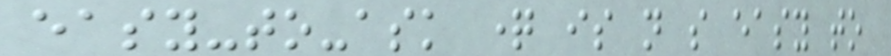easy-to-ask question is not so easy to
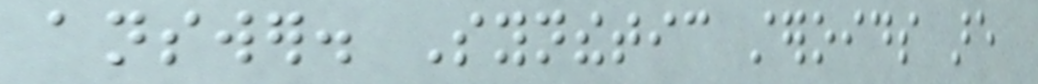answer. Synthetic steroids are
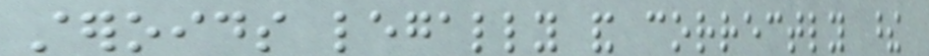steroids legally and correctly these
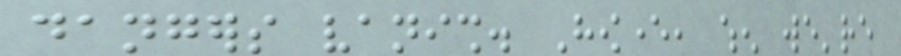dangers vanish. However, when we're
